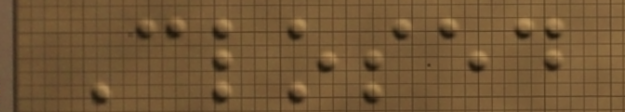Closed
